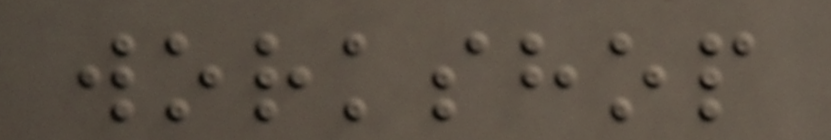workshop
